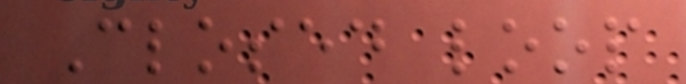Closed loop
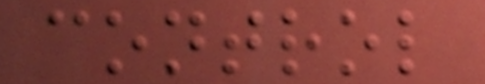control
